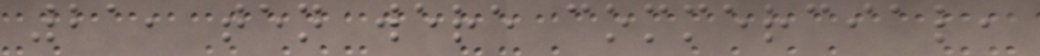21, ten were commercial,
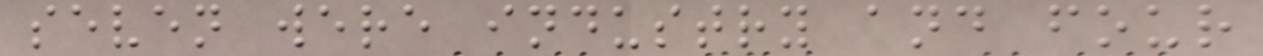seven were industry and four
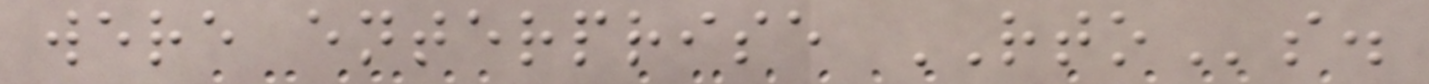were enterprise RTOs.
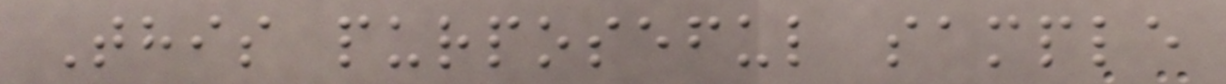This purposeful sample
